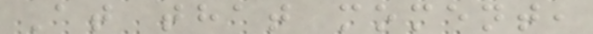At that moment,
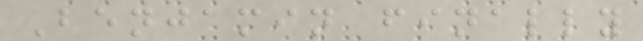Benjamin finally
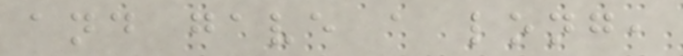and gave a long,
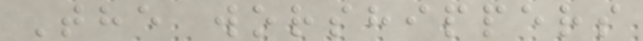The worshippers
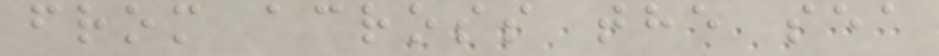from across the sea
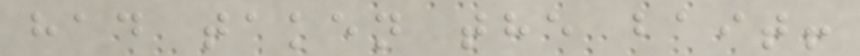had taken the bait!
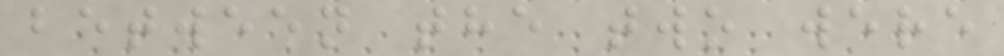between the two were
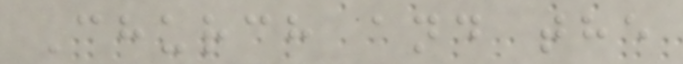Church and the
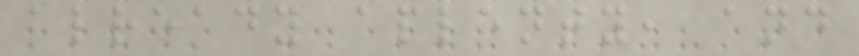already aplenty, and
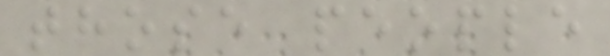those people
